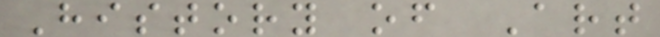History of Art
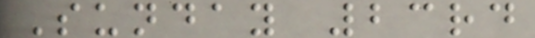Sunday 23rd
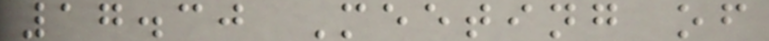17.30 Meeting of
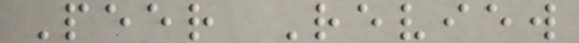Peer Review
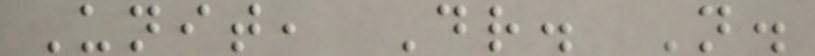Unit, Dr. N.
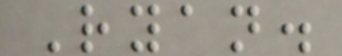Ryan.
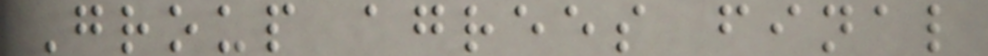Group agrees final
